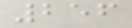256
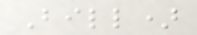Bill)
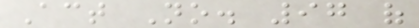Act No. 97 of
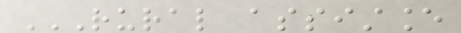RURAL ASSISTANCE
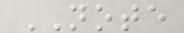NOTE
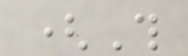(This
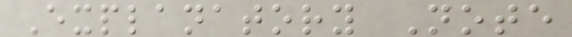Explanatory Note
